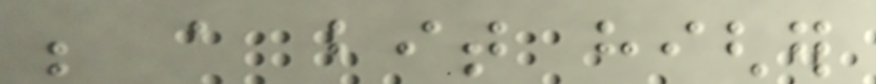be a bit higher
